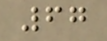67
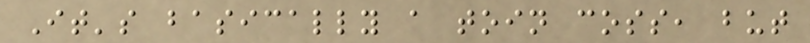It's basically a toin coss, but
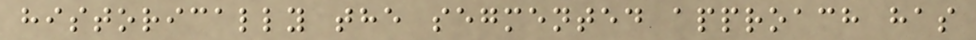historically the segmented approach has
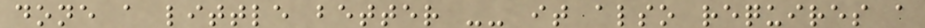done a little better -- it also requires a
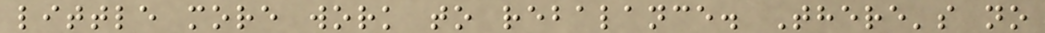little more work to rebalance. There's no
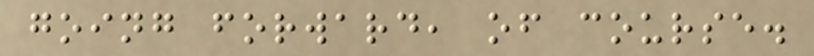going forward, of course.
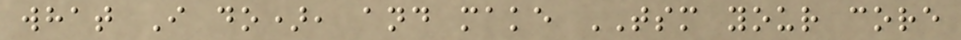what I do), and make TSM your core
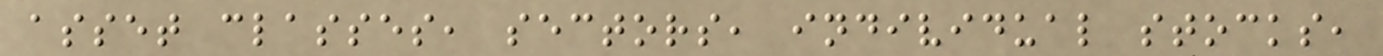asset classes, sectors, individual stocks,
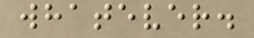whatever.
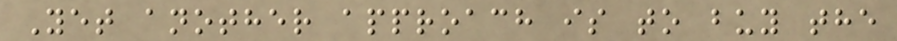Yet another approach is to buy the
